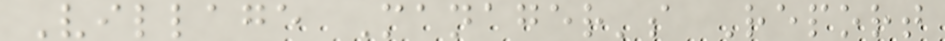Village Manager's Report
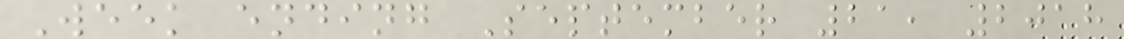Week ending September 21, 2018
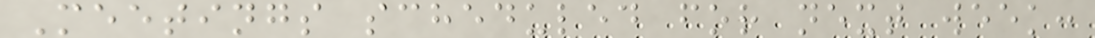Meetings scheduled for next week:
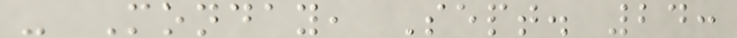- Monday, Sept. 24:
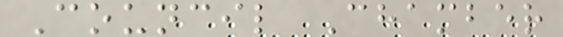Council Chamber
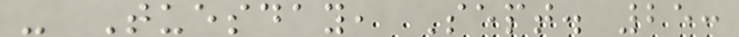- Tuesday, Sept. 25:
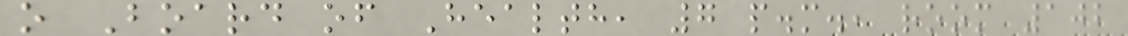o Board of Health, 7 p.m., room 102
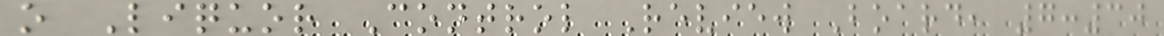o Liquor Control Review Board, 7:30
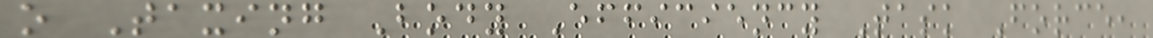o Taxing Body Efficiency Task Force,
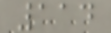114
